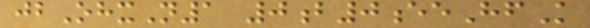jbOhxN1 0b0eeHfK
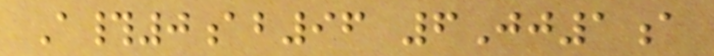A#0ab96 6Jj1a
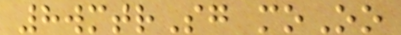8wmtrSg moOo
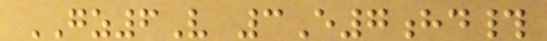GZ6V 3E7hd#
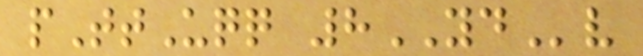pTtUqq 8YDv
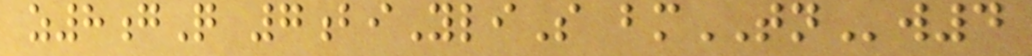z8gQ 7biYliS bmTNw4
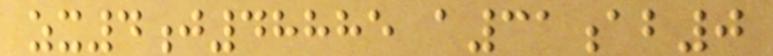zx4j48885 a31ab0
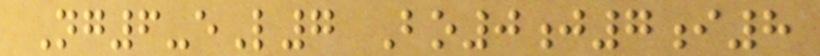Ng6-eL7 Bo0j7i8
